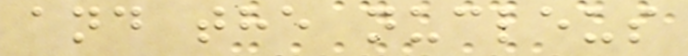and the nucleus
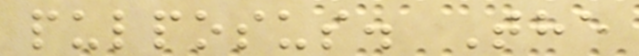pulposus. The
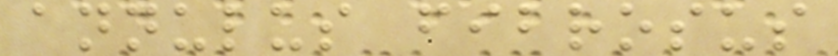annulus fibrosus
